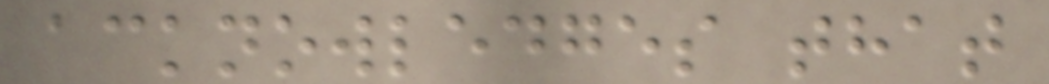acknowledges that
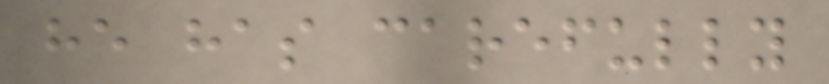he has carefully
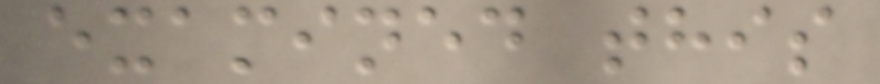examined this
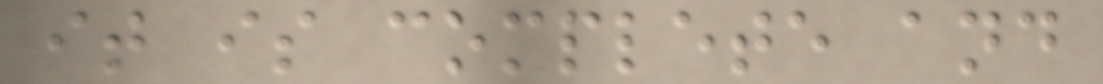it is complete and
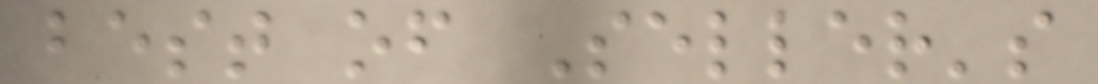best of Seller's
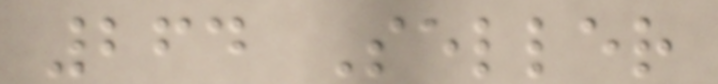264 Seller
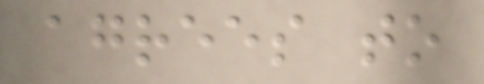agrees to
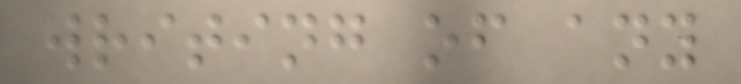writing of any
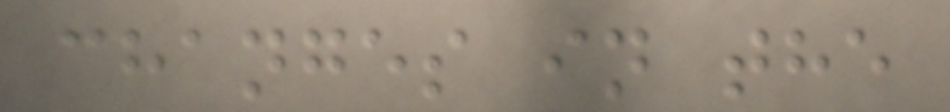changes in the
